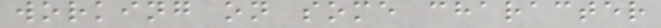working on some character
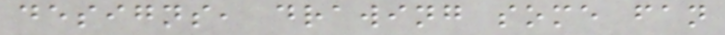designs, drawing some fan
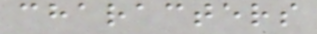characters
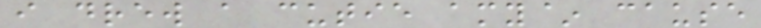i drew a cutie amy~ cause
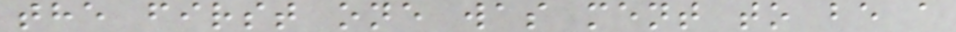the first one was ment to be a
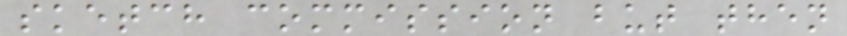sketch commission but then
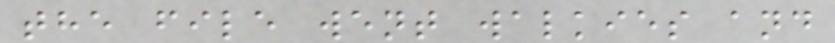the file went walkies and
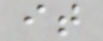it
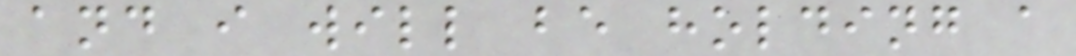and i will be holding a
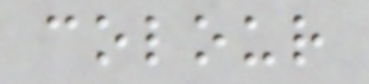colour
